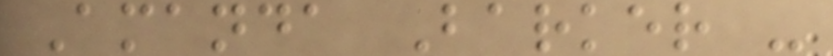Amanda Barker -
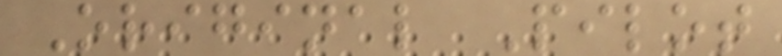Original Pilot
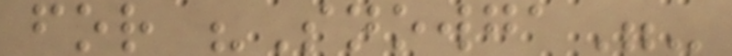for "Snowga"-
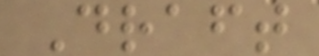Draft
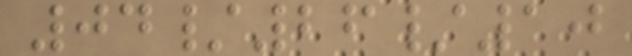04/26/10
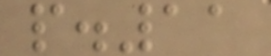p.11
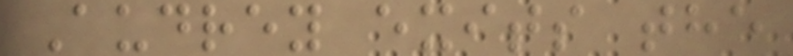Audrey exits the
